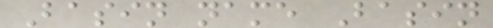Basin name Basin
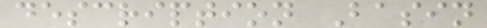description Basin
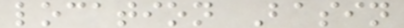location Basin
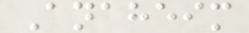Anaheim
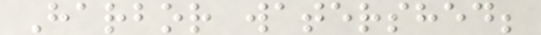Harbor watershed;
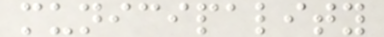municipality
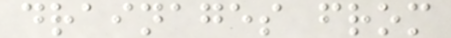drainages from
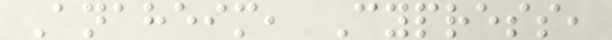Anaheim, Cypress,
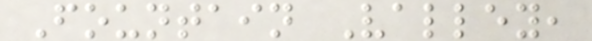Fountain Valley,
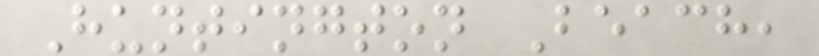Huntington Beach,
